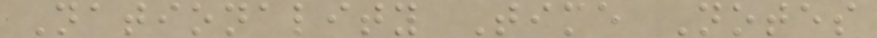Nationality Time Notes
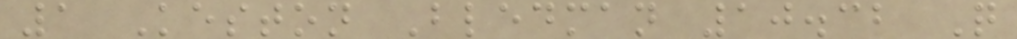1 Keston Bledman 10.32 Q
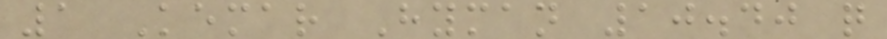1 Kemar Hyman 10.40 q
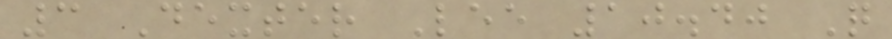3 Dexter Lee 10.40 Q
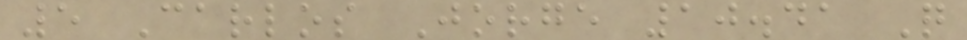5 Carlos Jorge 10.41 Q
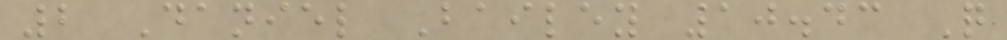2 Daniel Bailey 10.43 Q
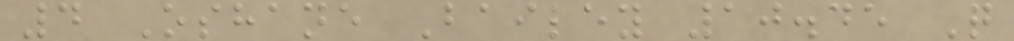4 Oshane Bailey 10.45 Q
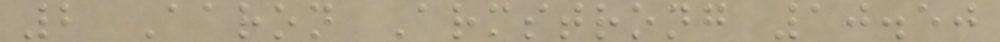2 Aaron Armstrong 10.50
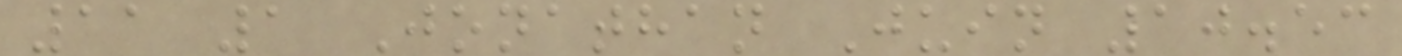11 1 Jonathan Juin 10.53
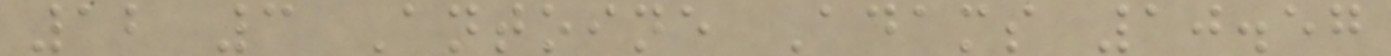12 3 Antoine Adams 10.57
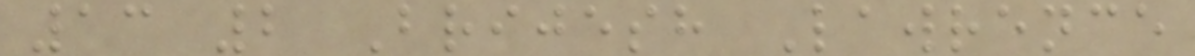13 2 Brijesh Lawrence
